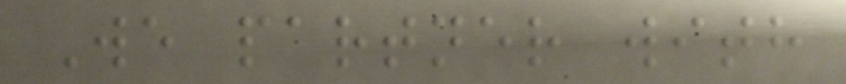We partner with
